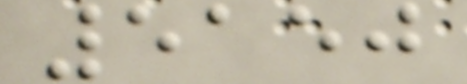5150
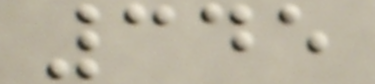345
